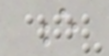e
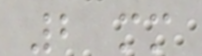2 mm
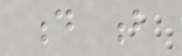d b
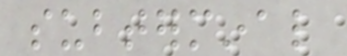subterminal
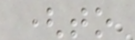(to
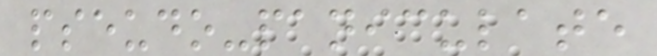pseudo-paniculate
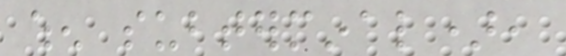when subterminal),
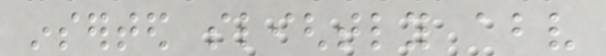inserted slightly above
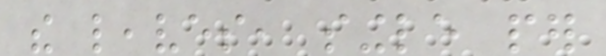the leaves, single per
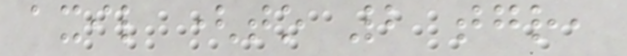axil (to 2 together,
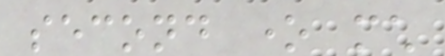second one much
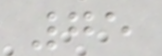75
